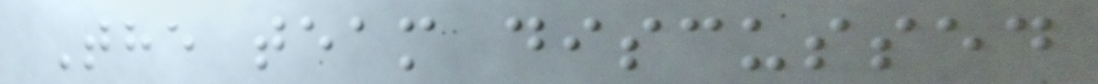The team discussed
